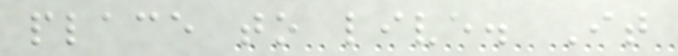place to live. It
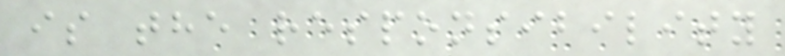is the responsibility
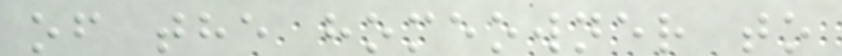of the homeowner to
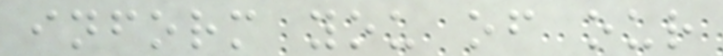inform you of our
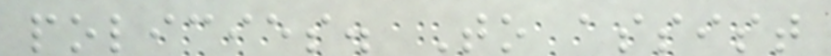policies. To assist
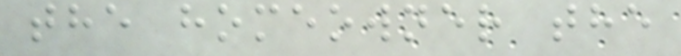the homeowner the
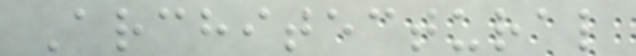Architectural
